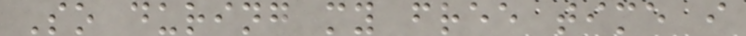So during my free time i
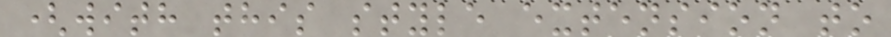(with this style extension to
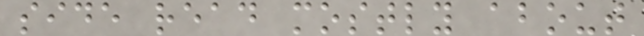side read mostly about
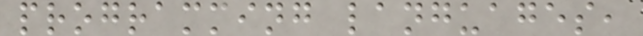programming languages,
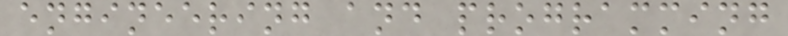engineering and programming
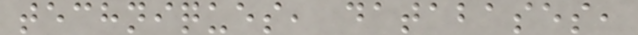techniques, databases,
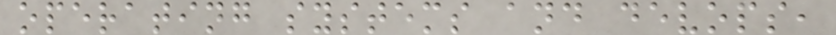operating systems and devops,
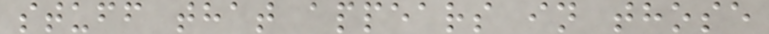stuff that appears in those
